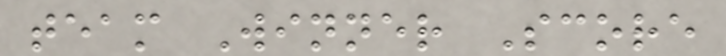team Winner Score
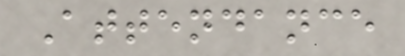Attendance
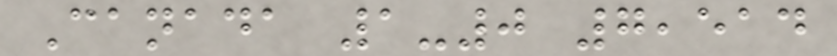Canada 1-0 7,514
